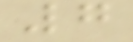7
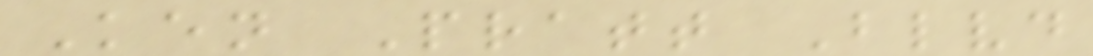Ken Pratt Blvd
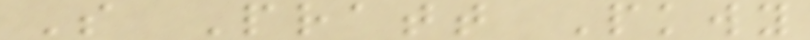S Pratt Pkwy
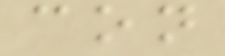con
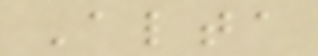Alta
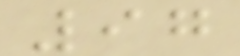97
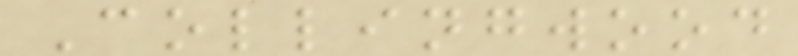Collingwood
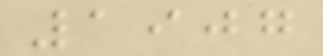1907
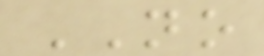NO
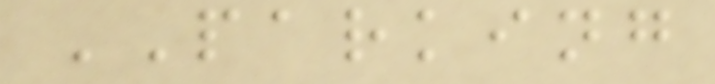PARKING
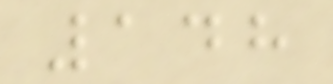148
